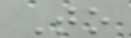To
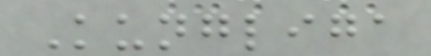Kungliga
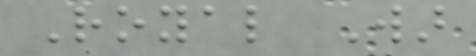Royal War
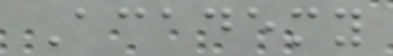Academy
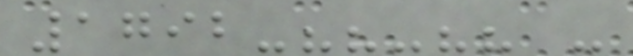1792-??-?? -
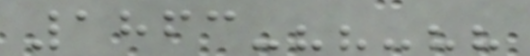1863-??-??
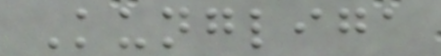Kungliga
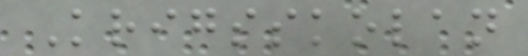Krigsskolan
